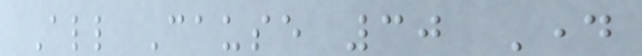All Cause 30 Day
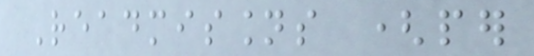Readmissions (per
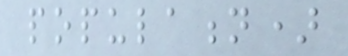population)
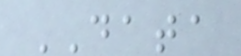DATA
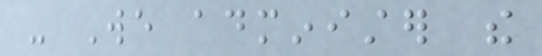- We administer the
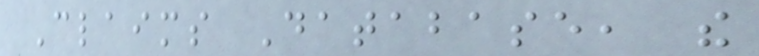Claims Database, the
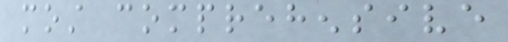most comprehensive
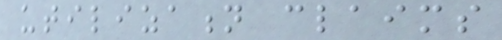utilization claims
